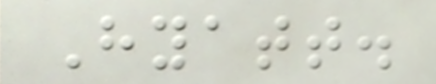Hyatt.
